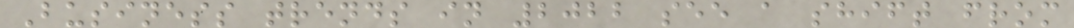Business trends in 2022 see a shift from
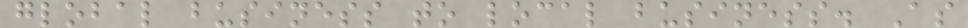global business to local business. As
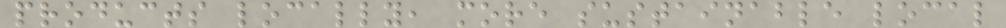products locally, more sustainable local
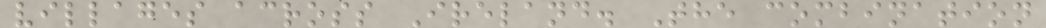villages across Ireland. The combination
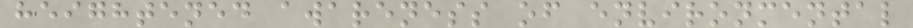heightened awareness of environmental
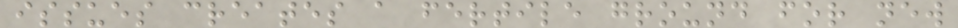issues creates a fertile ground for new
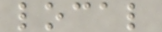local
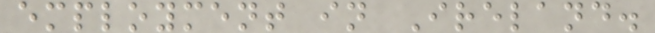employment in Ireland.
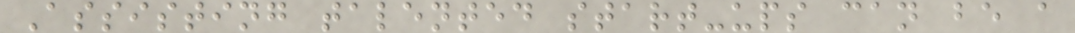Assisting talented start-ups can be a
